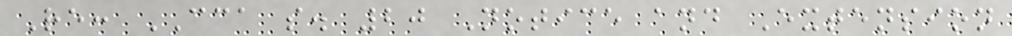Re: CCA s. 20 Notice and Extension
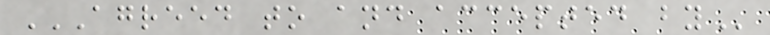AGREED TO AND ACCEPTED BY
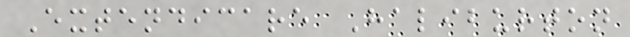Extendicare Haliburton
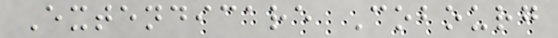Extendicare Cobourg
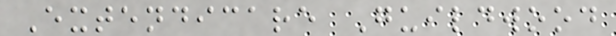Extendicare Guildwood
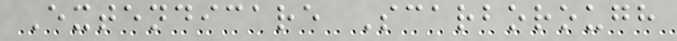Extendicare Scarborough
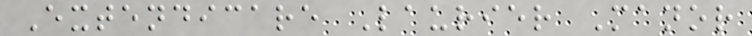Extendicare Laurier Manor
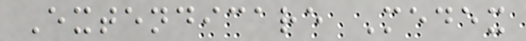Extendicare Medex
